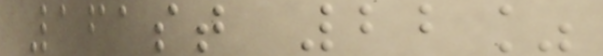161st 22%
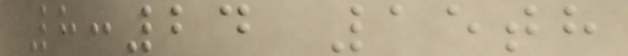8:24 15th
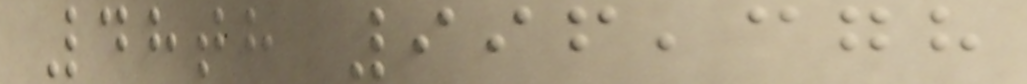48th 996,378
